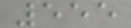555
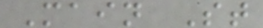Main St
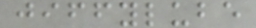jiffylube
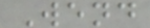Wend
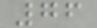76
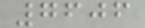7606
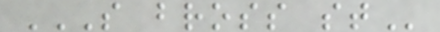S BROSS ST
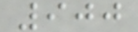900
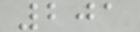201
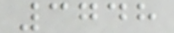3748
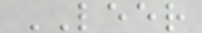LEER
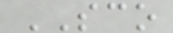SCO
